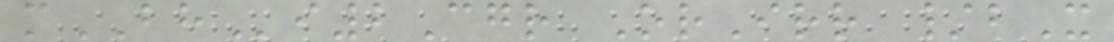mBHi2Cgr OrIrr /bX
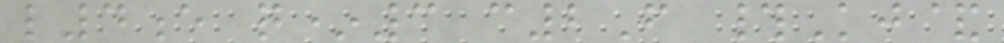l4e q*3 c2F #Kj&
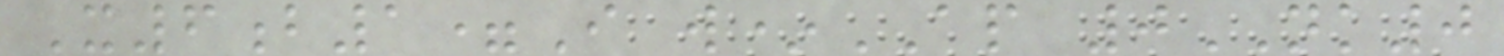X6b1=I w*AP 0NK0
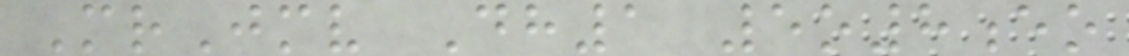MrJmv Dh1 5o8eo
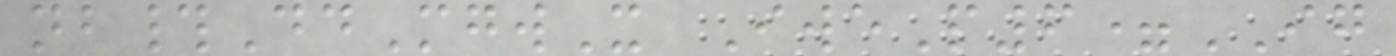nb#DdMgwX IweP6=IG
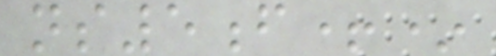ns5f+*
